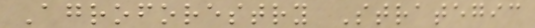Agroforestry Strategic
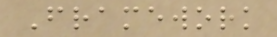Framework
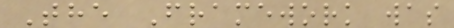The Framework was
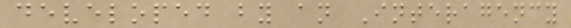developed by an Interagency
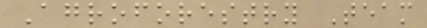Agroforestry Team
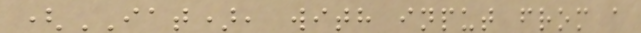(IAT), with input from a
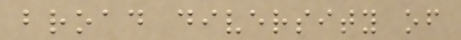broad diversity of
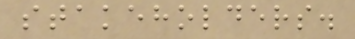stakeholders.
